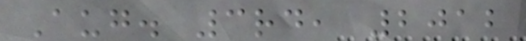Aug. 3rd, 2012
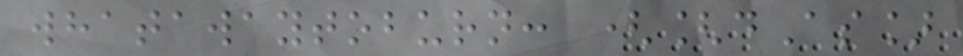whatawaytoburn: ([dAs]
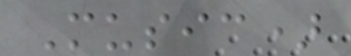Music)
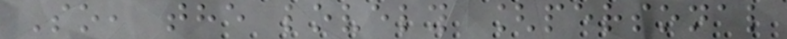So, the lovely [personal
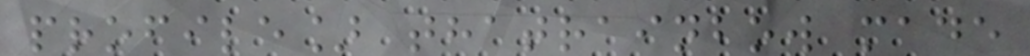profile] thatrainbow made
